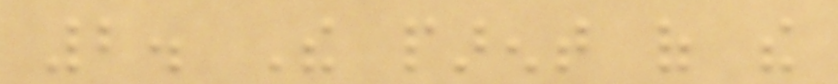2. The parent of the
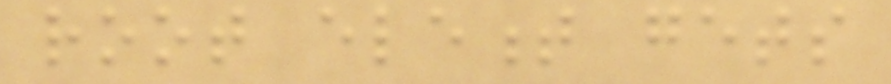root element gets
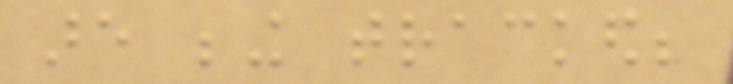are being tracked;
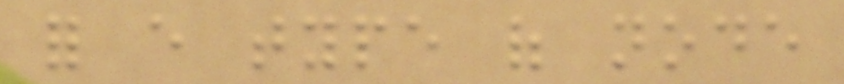for every type of node
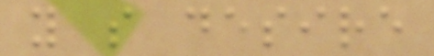you so desire
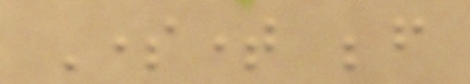Sometime before
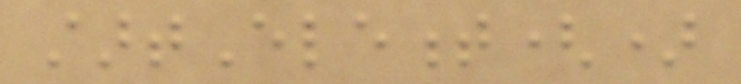startElement()
